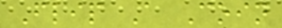Flip A Coin
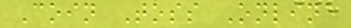Coin Toss Online
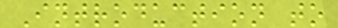Introduction to
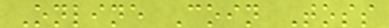Online Coin Toss
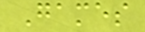Games
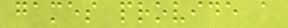games provide a
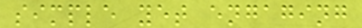simple yet engaging
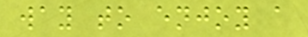way to enjoy a
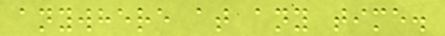anywhere at any time.
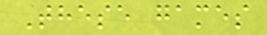These games
